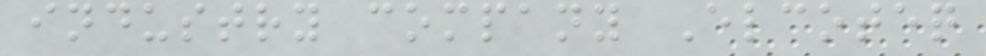industry company Elcoteq
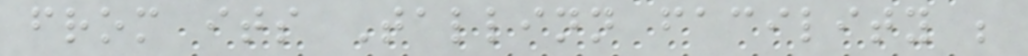from its Tallinn facility ;
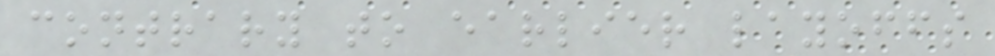contrary to earlier layoffs
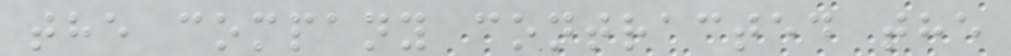the company contracted the
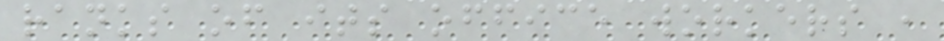ranks of its office workers ,
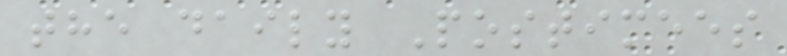the daily Postimees
